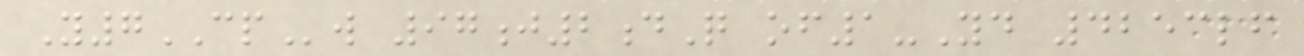Y7CPw 97j2dQ of1-Yd 4253lf
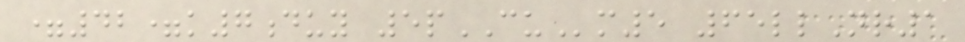=42=k7duy 5pCUm5 65llNr1
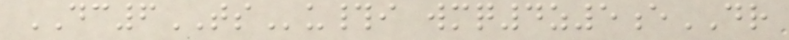DC6TSu#i wmq4z5eDR
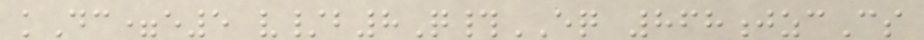kDc=e5 v/b8Q#EQ 868jzcCs
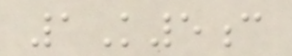1K5c
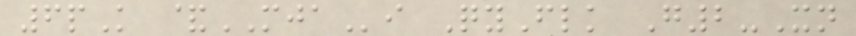6pK &MJAi QyFlk G2-Xn
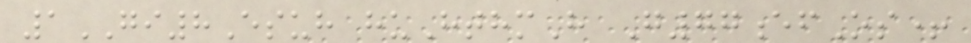1GI8Esuh huHthmH G77efOs+
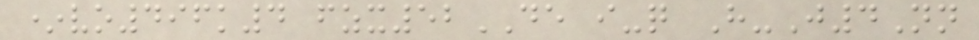*vo496k4 fzx52DE i-q H-J4Nn
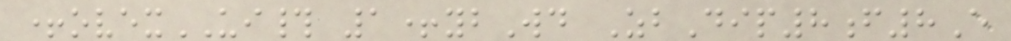+ovexUI# 1+ybWd ZbDip8f8E
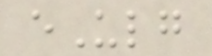eUlg
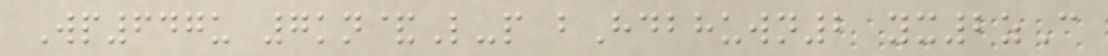Wp647u 7kn&L-p bHdbhuwn2 yx2zC
